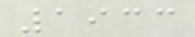1933
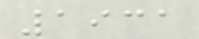1931
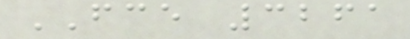FCE 3261
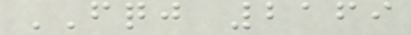FQJ 2169
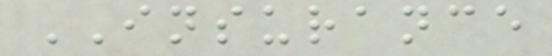INSURANCE
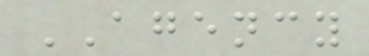AGENCY
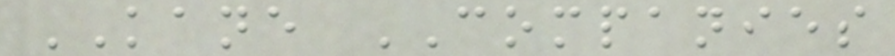KANE COMPANIES
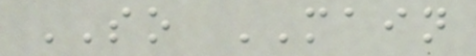SO MAIN
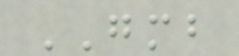GMB
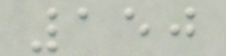150
